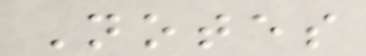Notes
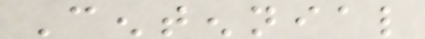Centennial
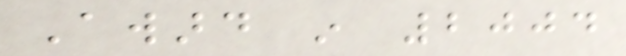Award in 2004
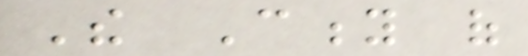The City of
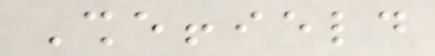Sheffield
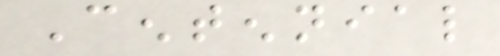Centennial
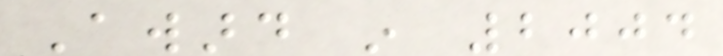Award in 2004
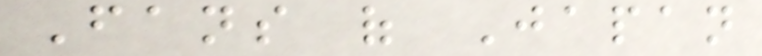Fans of Japan
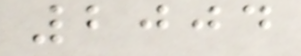2004
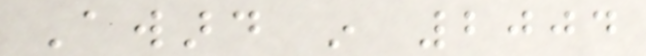Award in 2004
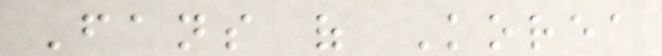Fans of Korea
